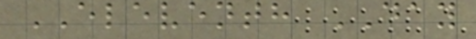ELEVENTH DAY
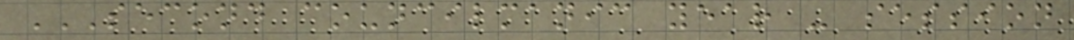SECOND COUNCILMANIC YEAR - SESSION
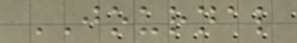JOURNAL
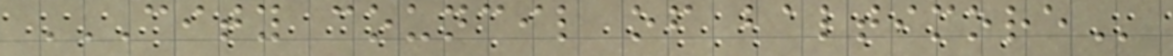CITY COUNCIL OF BALTIMORE
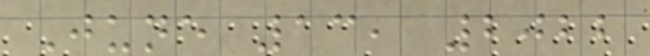June 13, 2022
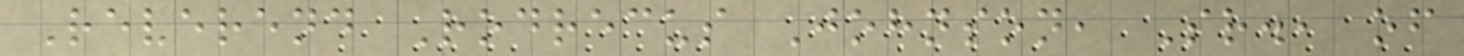Reverend Rodrecus Johnson, Sr., of
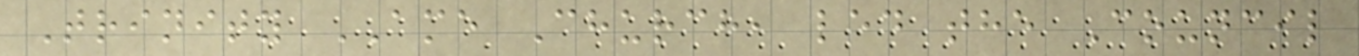Trinity AME Church, led the Council
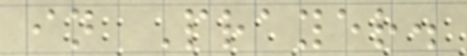in Prayer.
